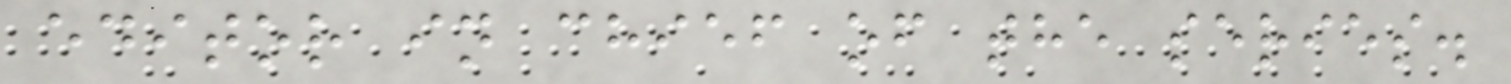editor in chief of the series.
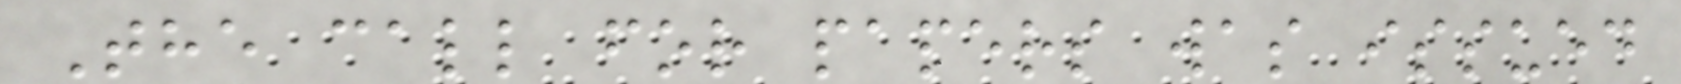The call for papers was issued
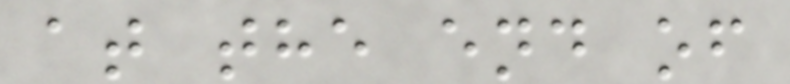at the end of
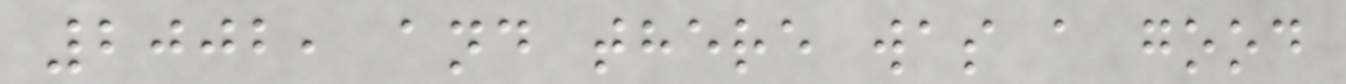2002, and there was a good
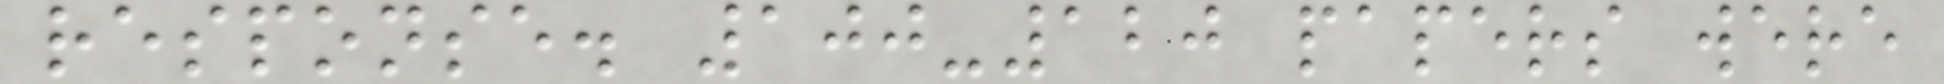response. 100-120 papers were
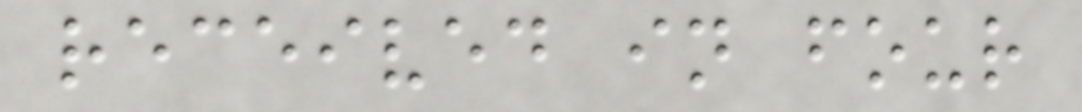received in four
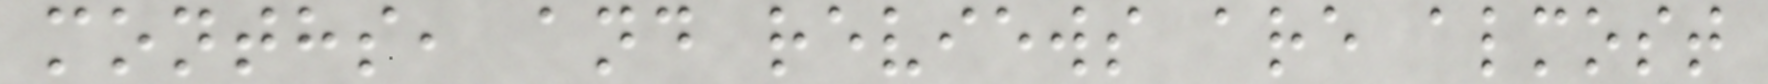months, and reviews are almost
